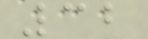32
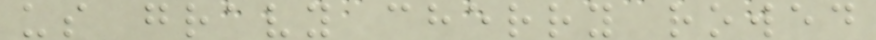us gravy cherry rowed
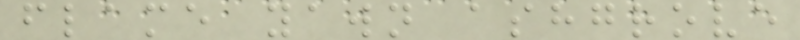flame yawn ashgrove
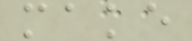make
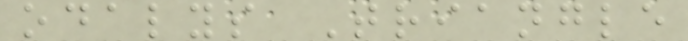odalys Triangle
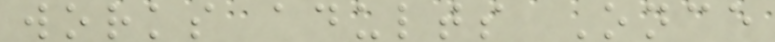works adults Once
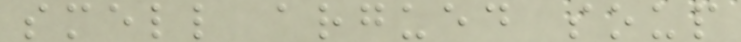smell argued soup
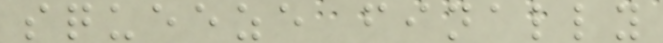squeeze finally
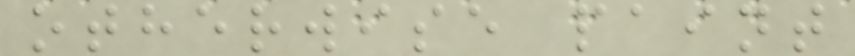otherwise paint
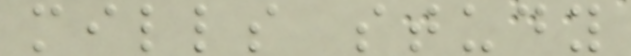mills study
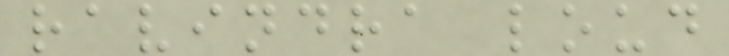ravindra loud
